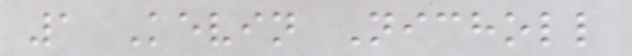1 Kevin Nicholl
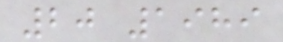20 1989
